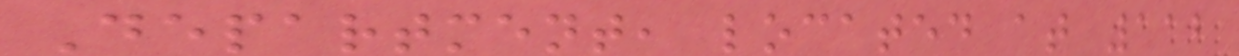Department, located at 112
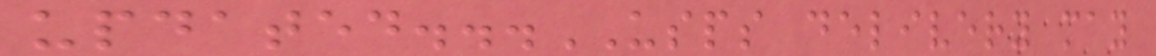updated...USPS delivery may
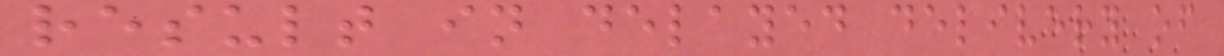result in delayed delivery of
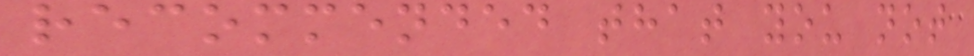recommended that you not
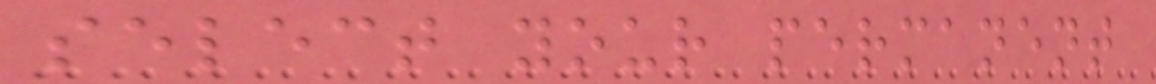select your permanent
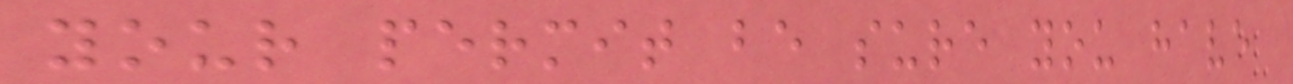your permit be sure you have
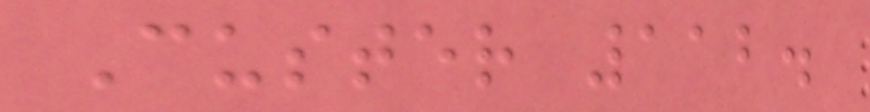Custer 112.
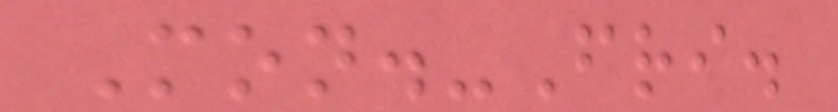Mon.-Fri.
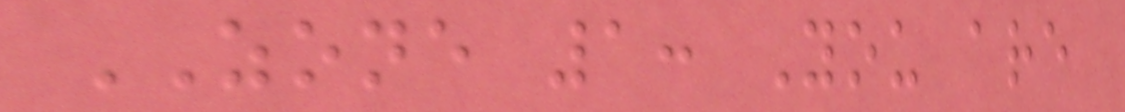ZONE 1: You are
